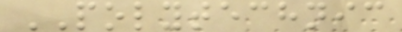POLYTECHNIC
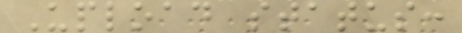Upload status:
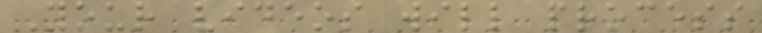Your videos will process
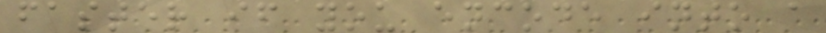faster if you encode into a
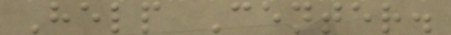Help Center.
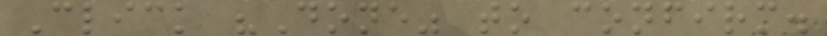Click "Done" to confirm.
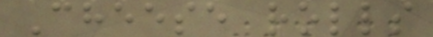Cheese rolls
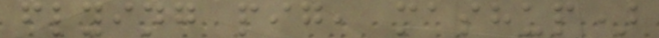flying pig, mashup)
